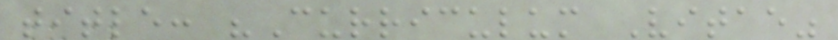title: "Curriculum Vitae"
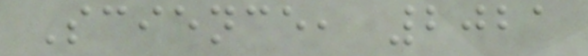Science, 2021
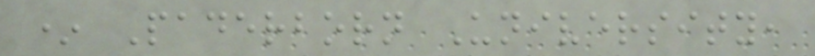* Paderborn University,
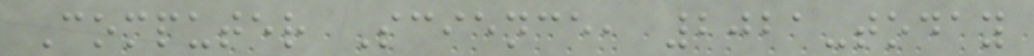Computer Science, 2021-today
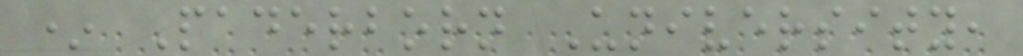* Paderborn University,
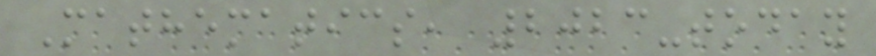Mathematics, 2023-today
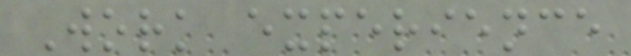Work experience
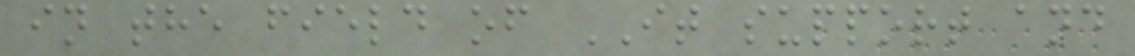in the field of IT support and
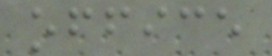office
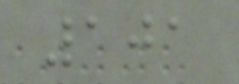101
